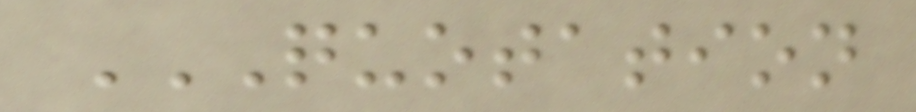QUOTATION
